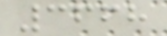3668
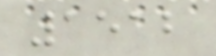1512
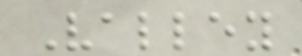Valley
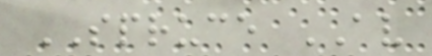SPRUCE AV
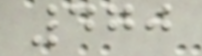470
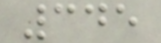345
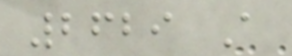2629 A
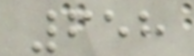658
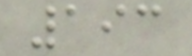193
